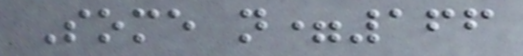Some n=166
